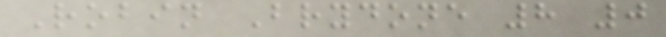Robin Brydone 8 0
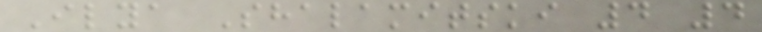Ilya Shalamitski 4 4
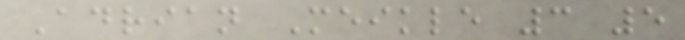Adrian Meikle 3 5
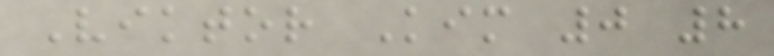Viktor Kim 0 8
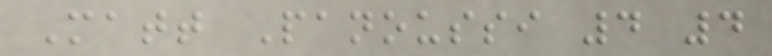Matt Panoussi 4 4
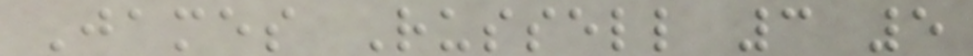James Russell 3 5
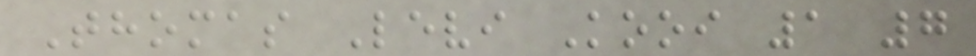Thomas Levi Kooi 1 7
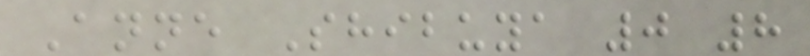Anne Shibuya 0 8
